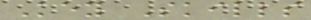Key Skills
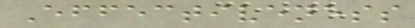Effectiveness
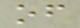of
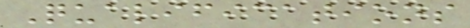Qualifications
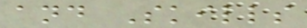and Skills
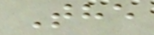The
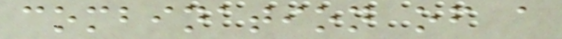combination of a
